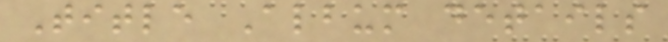Title Album details
